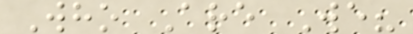Who Are We?
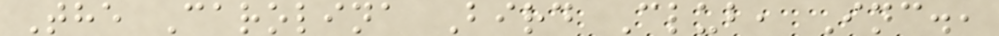The Carolina Bird Club, Inc.,
